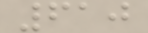610
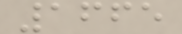1665
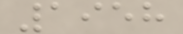1958
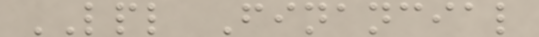LPL Financial
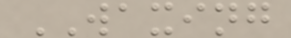WAXING
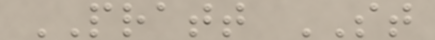PRATT ST
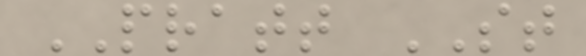PRATT ST
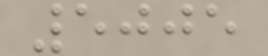5005
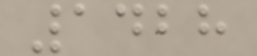1428
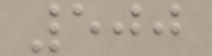500
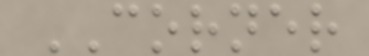CORNER
